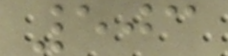503
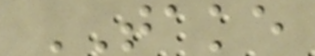TAKE
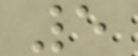5
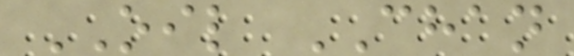OIL CHAN
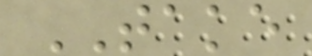TAKE
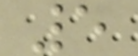5
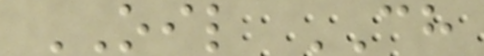OIL CH
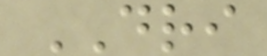DRI
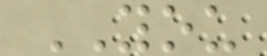YOU
